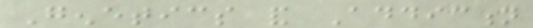Genetics and Addiction
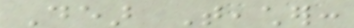Dear Teacher:
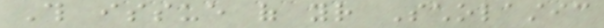This issue of your Scholastic
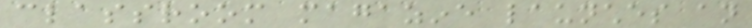classroom magazine launches an
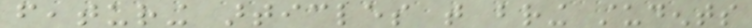featuring articles that bring students
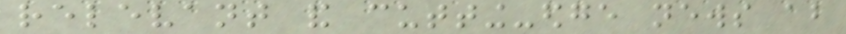relevant and cutting-edge news about
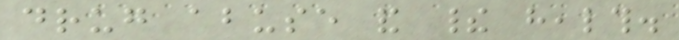drug abuse and their health.
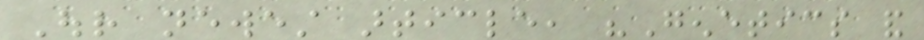Our newest article, "Genetics and
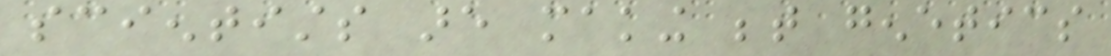scientists are making between genetics
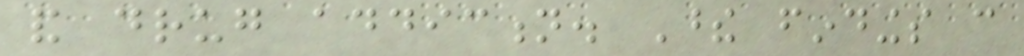and drug addiction. These findings can
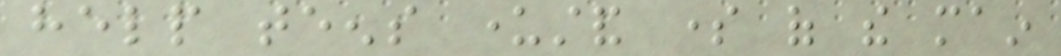help teens understand some of the main
